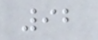92
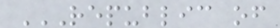REPUBLIC OF
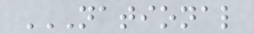NATIONAL
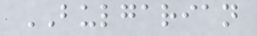BULGARIAN
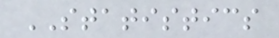STATISTICS
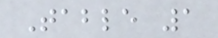Table 1
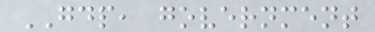GDP, government
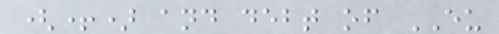(+) and debt of EU
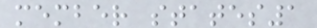member states1
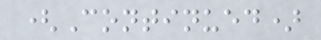(Continued)
